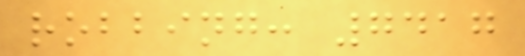robbing: 7417
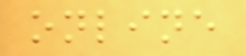online
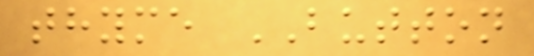thyme BUTTON
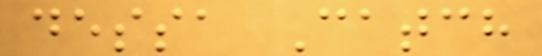dessa Catch
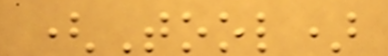(Tool)
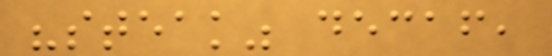"steak" decaf,
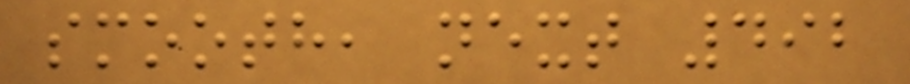smooth, next 492
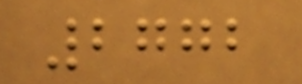2772
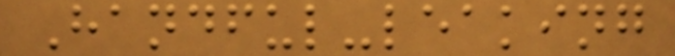Handful-leaking
